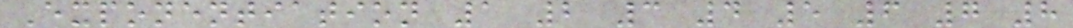Exponentiation 1 2 3 4 5 6 7 8
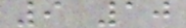9 10
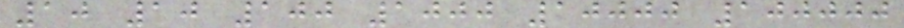10 10 100 1000 10000 100000
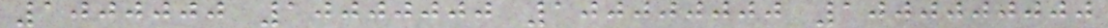1000000 10000000 100000000 1000000000
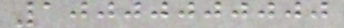10000000000
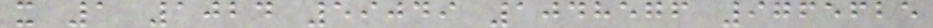x 1 1024 59049 1048576 9765625
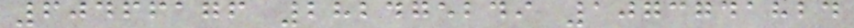60466176 282475249 1073741824
